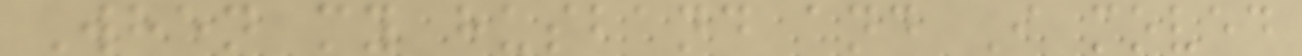When my husband and I moved
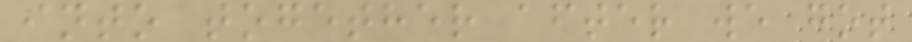into together after we got
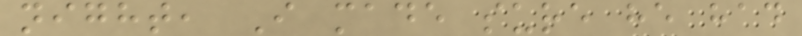night, I made sure he had
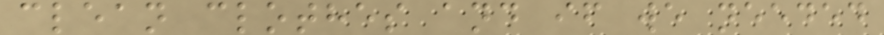clean clothes and if we needed
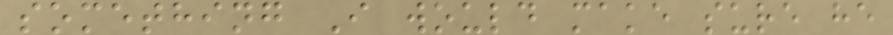something I would make sure he
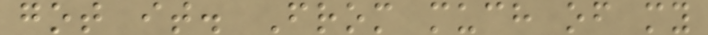got it. From much of my
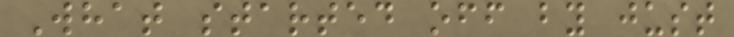What started off by just
